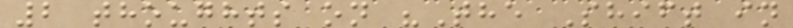2 thoughts on "The Shift in
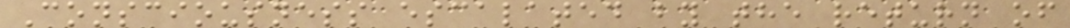Consciousness escalated by the return of
